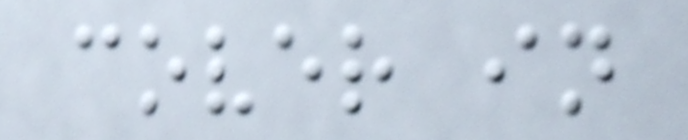cover in
